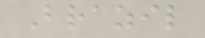Brazil
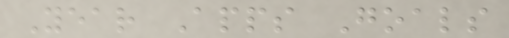Year Apps Goals
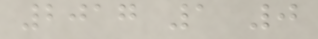2017 1 0
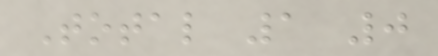Total 1 0
